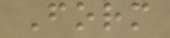Form
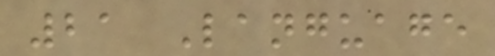21 Language
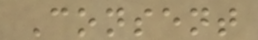Consent
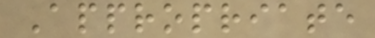Appropriate
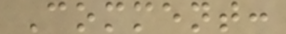Comment:
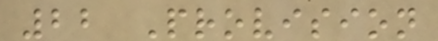22 Provision
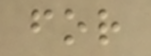for
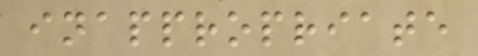inappropriate
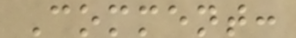Comment:
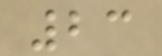23
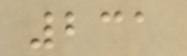231
